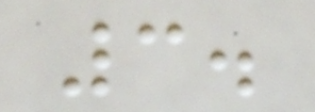3.
